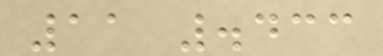11 .433
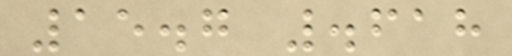15.7 .618
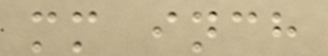mm inch
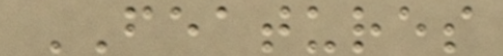FEATURES
